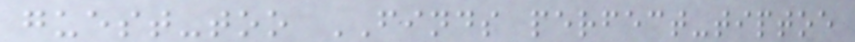guest-too FINDS perfect-tiptoe
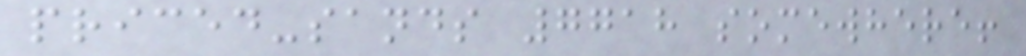priced-sands 7718 somewhere!
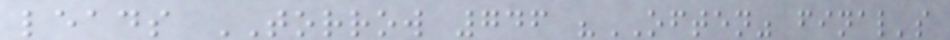leads TORROW 746 "OFTEN" final's
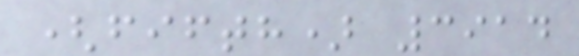(fifth) 3914
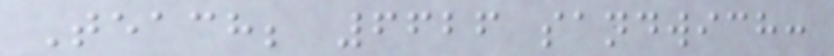Teach; 6626 sandwich:
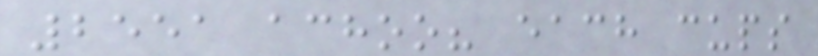2551 achoo? each cups
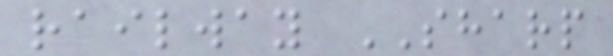railway SHARP
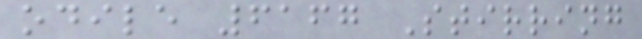odile 6167 Stirring
